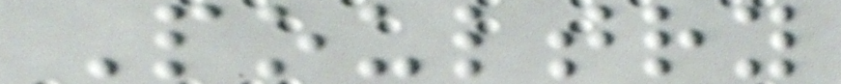Poultry
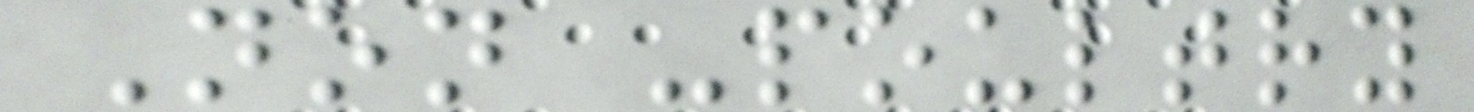Non -poultry
